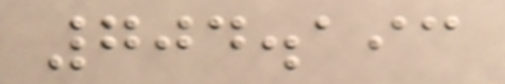704.193
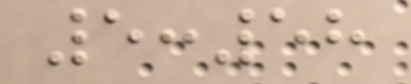5:58
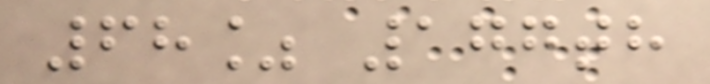68% 177th
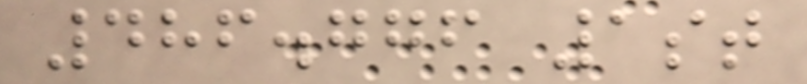486.776 1st
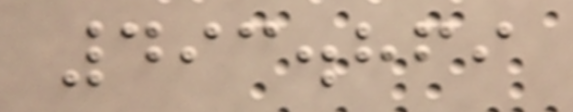493.869
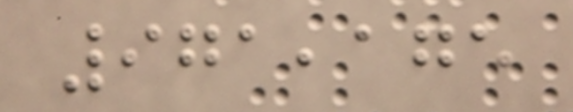971,175
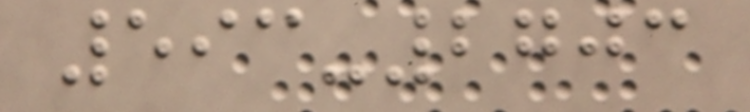593-2703
